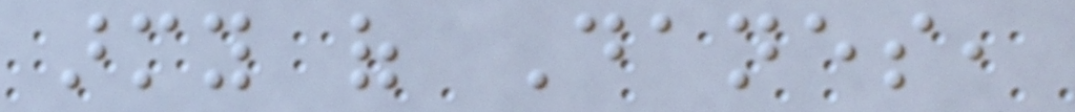army of Danes,
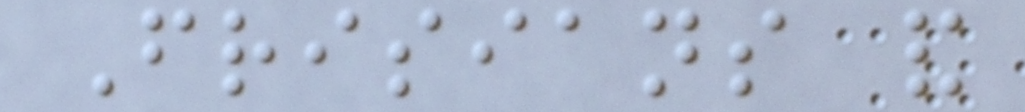Frisians and
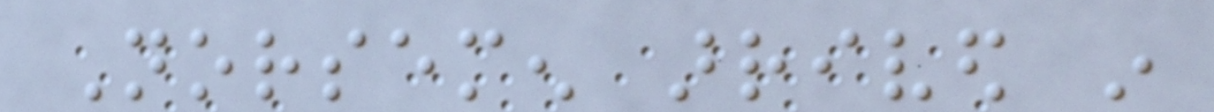Norsemen arrived in
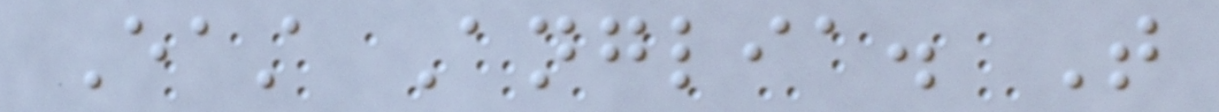East Anglia. That
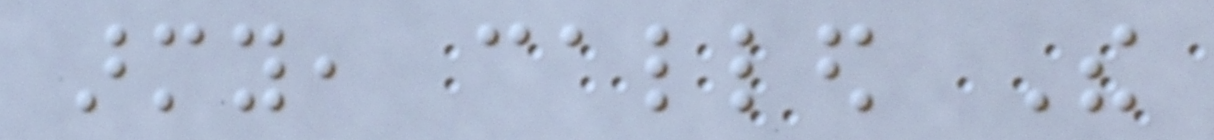army, called The
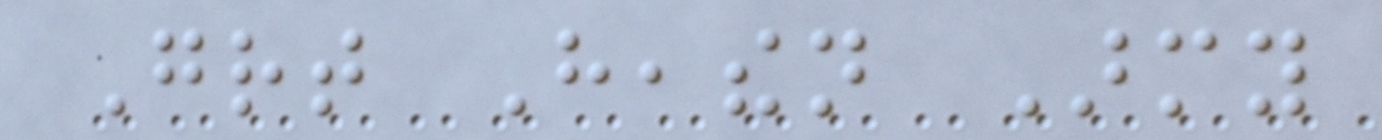Great Heathen Army
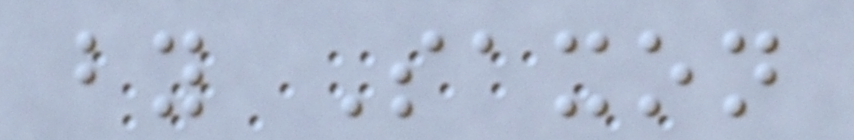by Saxon
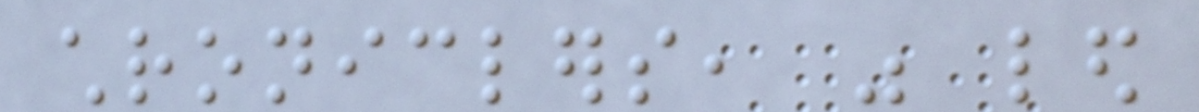chroniclers, was led
